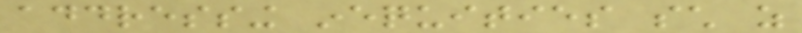addressing inequities such as
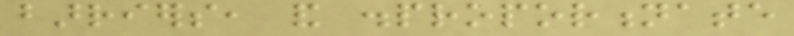barriers, and disproportionate
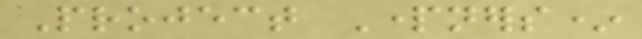Project Partners*
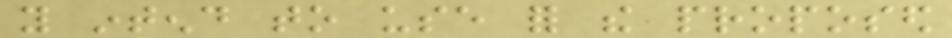you intend to use for the proposed
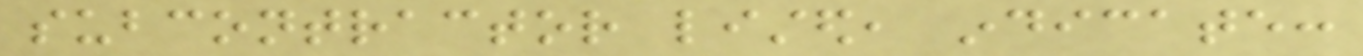subcontractor listed, indicate:
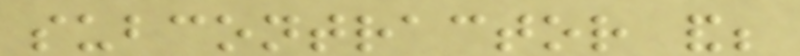subcontractor and;
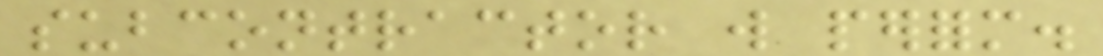subcontractor will perform.
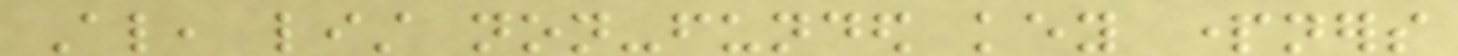Also, list non-funded key partners
